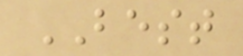BEST
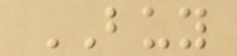BUY
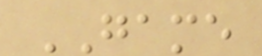GAME
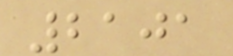2101
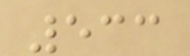533
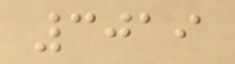3019
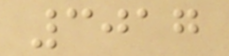3017
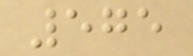575
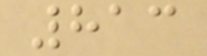813
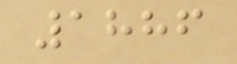1886
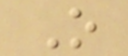O
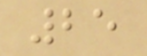25
